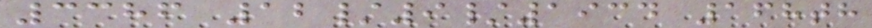3386 12/9/1934 168th
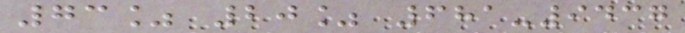73% 20% 681-9437
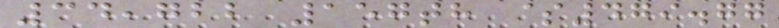34,722 157th $479.77
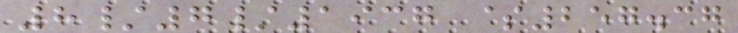8/7/1937 $257.37
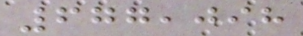677,098
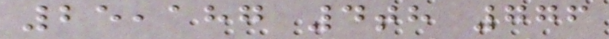25,187 4th 776
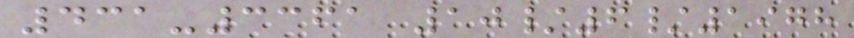431-3361 10/6/1978
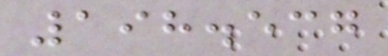198.537
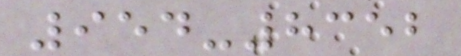954-8352
